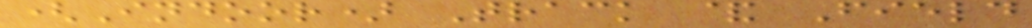(Indoor) Track & Field
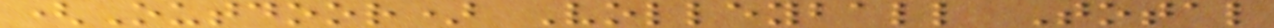(Outdoor) Volleyball Total
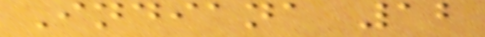Indiana 12
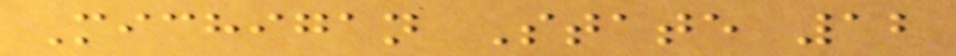Michigan State 12
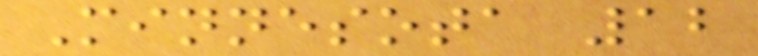Minnesota 12
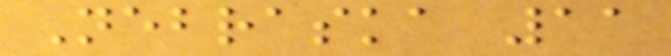Nebraska 11
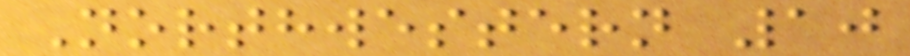Northwestern 10
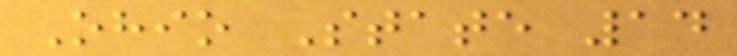Ohio State 14
